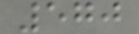570
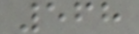568
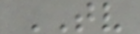TV
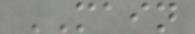MAIN
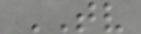TV
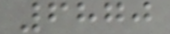6870
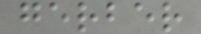gerber
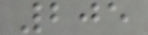205
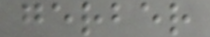gerber
